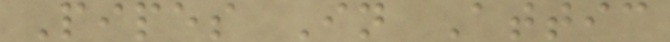Pipes In Attic
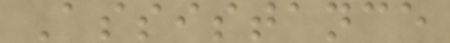Assistance
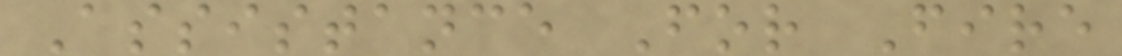Assistance For Fire
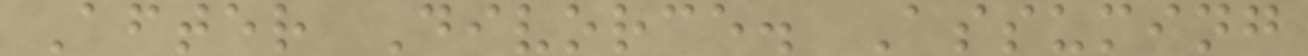After Divorce. Assuming
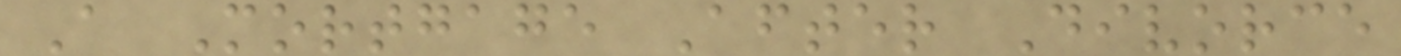A Mortgage After Divorce
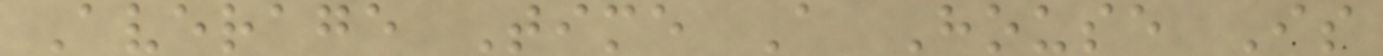Average Time A House Is
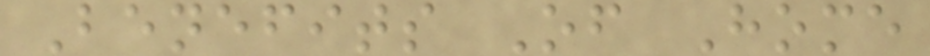Benefits Of Home
